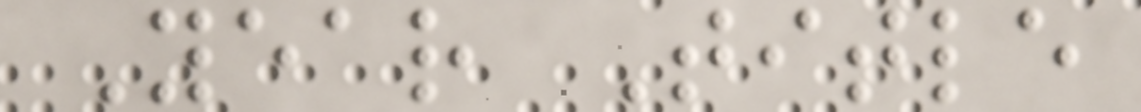Year Title
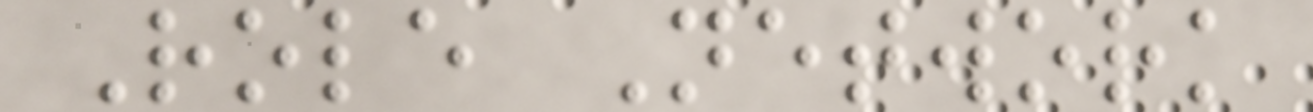Role Network
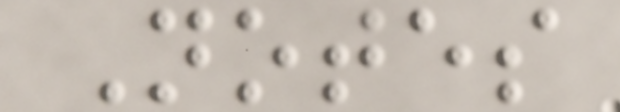Notes
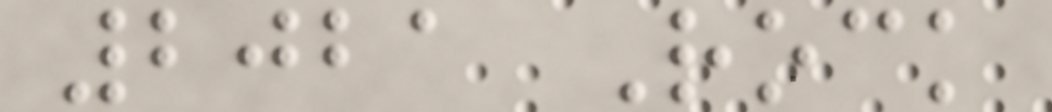2021 Rock
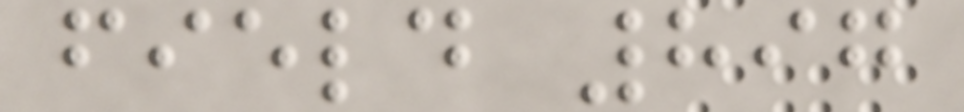field 897
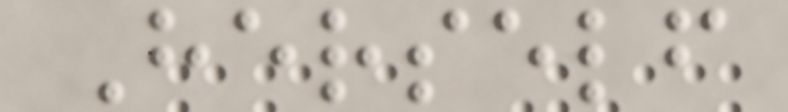Herself
